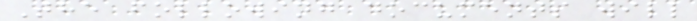The following documents will
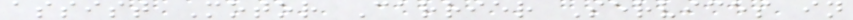assist Motor Carrier Services in
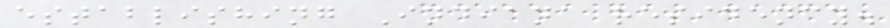establishing Indiana residency.
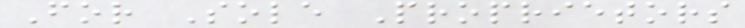For Sole Proprietors
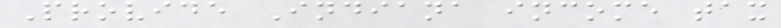Provide Indiana income tax
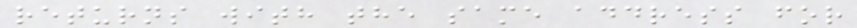returns with the same address for
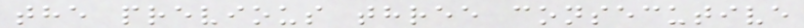the previous three consecutive
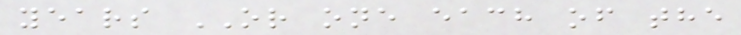years OR one each of the
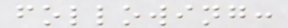following:
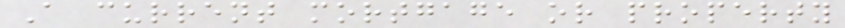A current mortgage or property
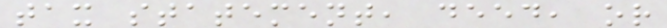tax statement, deed, or
